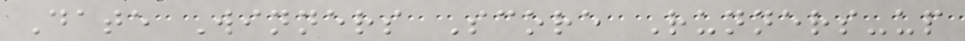Date Winners Score Runners-up
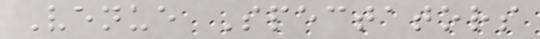Venue Spectators
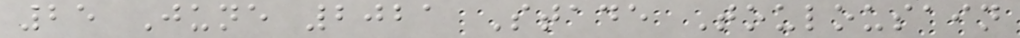25 June 2021 Stade Toulousain
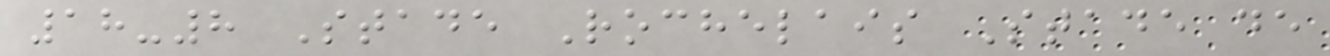18-8 Stade Rochelais Stade de
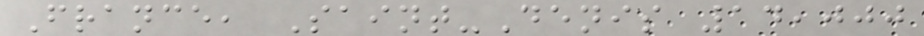France, Saint-Denis 14,000
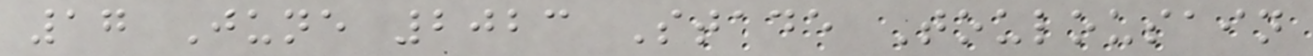17 June 2023 Stade Toulousain
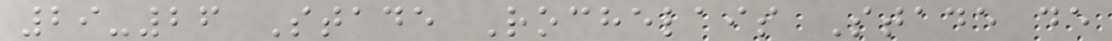29-26 Stade Rochelais Stade de
